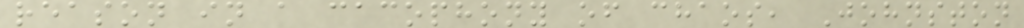reason in a cacophony of chaos, Johnston
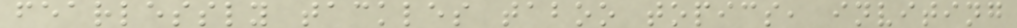fearlessly tackles taboo topics, inviting
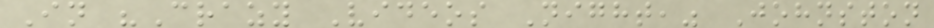In "Crazy Videos Night," Johnston
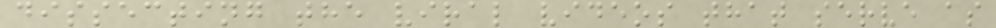dissecting the viral videos that serve as
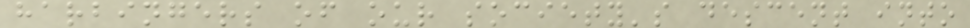harbingers of our society's descent into
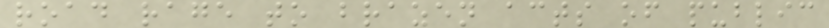road rage to brazen acts of public
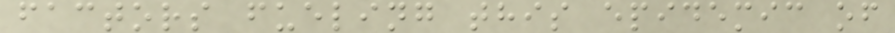factors fueling this epidemic of
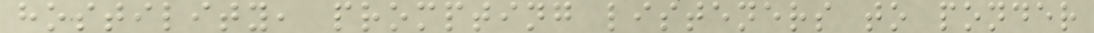hostility, prompting listeners to ponder
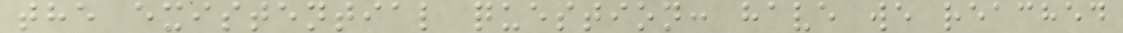the existential question: have we reached
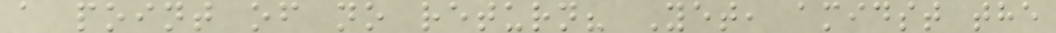a point of no return? Yet, amidst the
